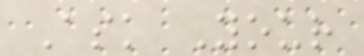Ask Your
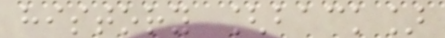history [back]
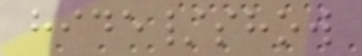hide/show
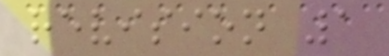revision 1
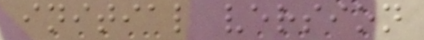initial version
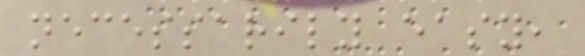necessarily easy,
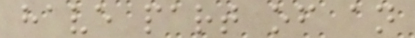have part of an
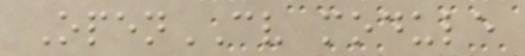OpenCV module
